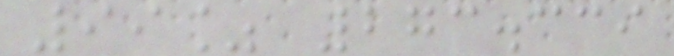99% 273.339
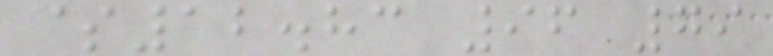$12.83 96 79
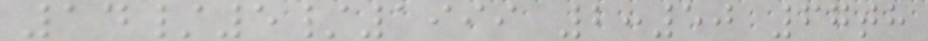14/5/1999 2:50 67th
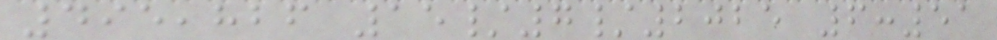495,826 15/7/2025 6:51
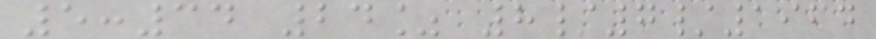5:34 24% 8/7/1964
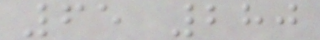65 280
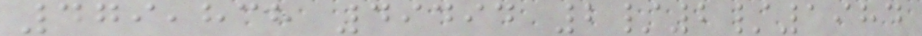479,838 49494 2/2/1984
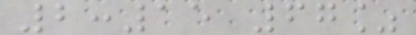2:15 67%
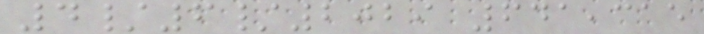4/6/2029 641,315
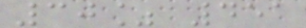30% 451
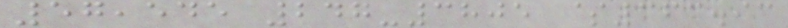57,545 247-3805 $363.93
